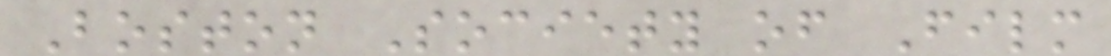Boston Society of Film
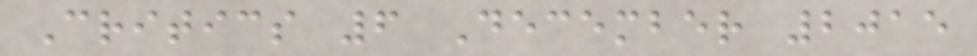Critics 6 December 2015
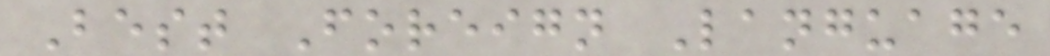Best Foreign Language
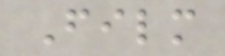Film
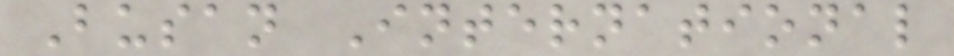Busan International
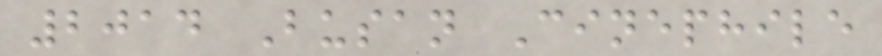2014 Busan Cinephile
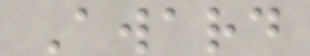Award
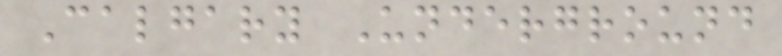Calgary Underground
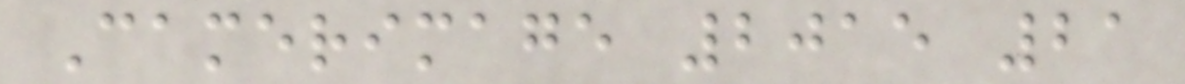Camerimage 2015 21
